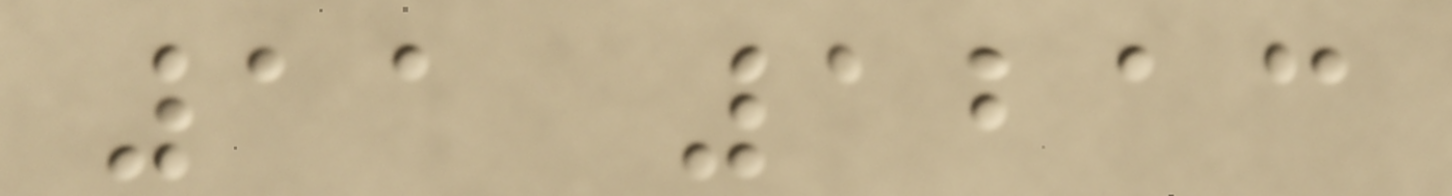11 1213
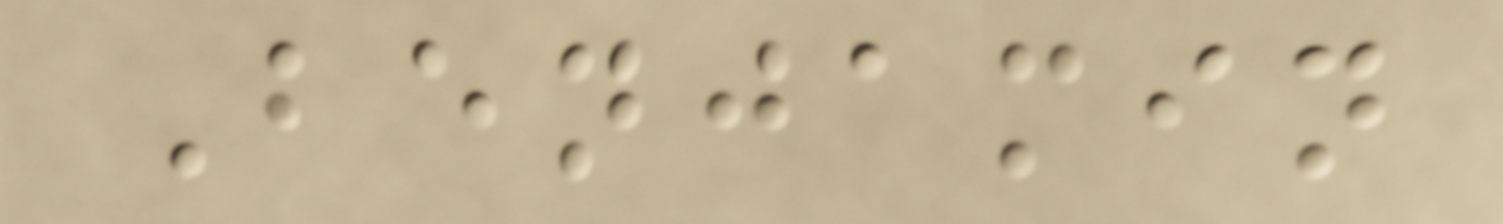Benjamin
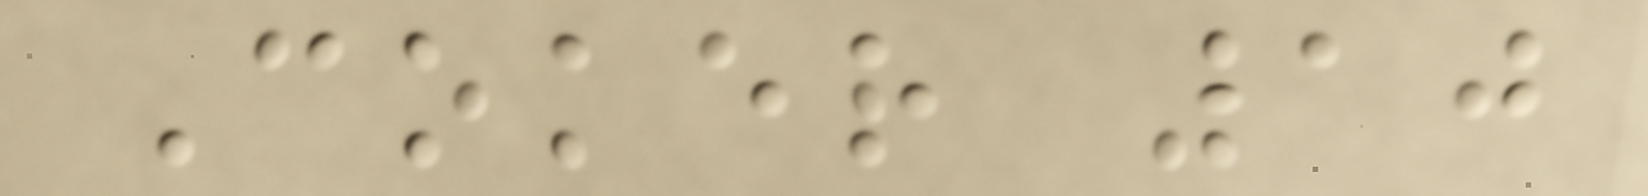Coker 10
